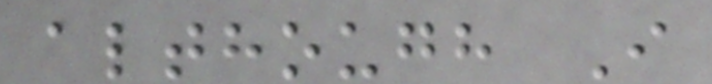although I
